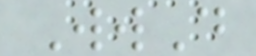WwD
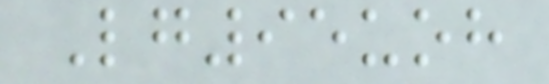Lg95uoh
